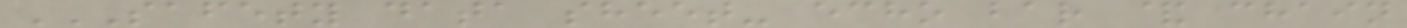SAFETY DATA SHEET- ECHO BAR & CHAIN
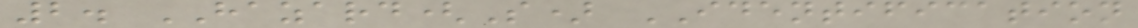2. HAZARD(S) IDENTIFICATION
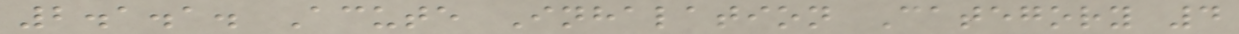2.1.1. Acute Inhalation Category 4
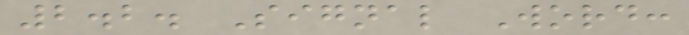2.2. Signal Word:
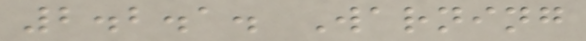2.2.1. Warning
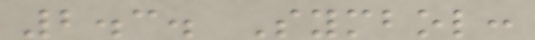2.3. Symbol:
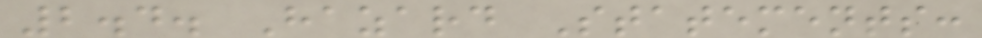2.4. Hazard Statements:
